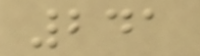241
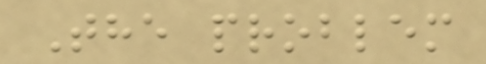The problem
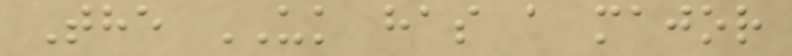The UK has a major
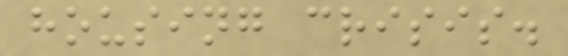housing crisis.
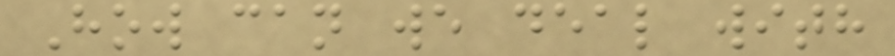How can we deal with
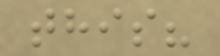this?
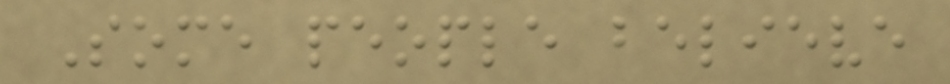Some people believe
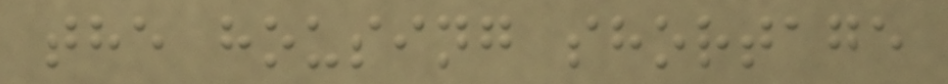the housing shortage
